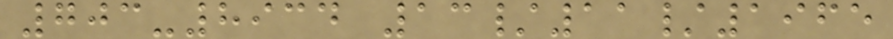703-8934 13/11/1965
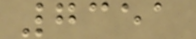7351
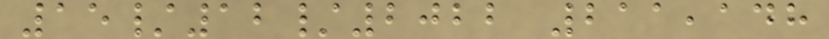15/12/2022 211,148
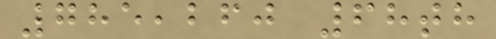785,260 68th
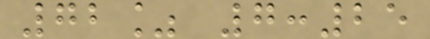72% 7:25
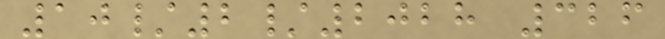10/2/2028 326
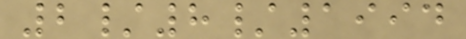2/8/1994
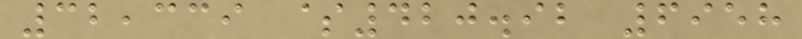32,339 $420.92 6958
